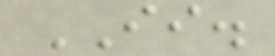II.
